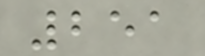251
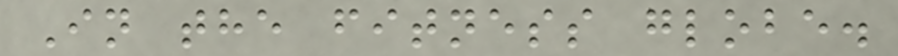In the fitness globe.
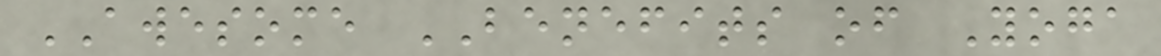AWESOME BENEFITS of Yoga
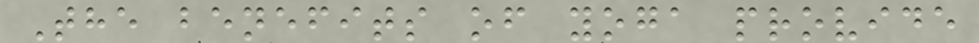The benefits of yoga provide
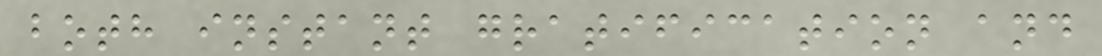both instant gratification and
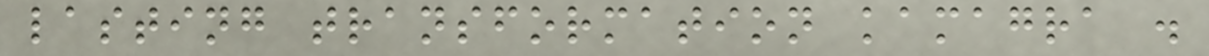lasting transformation kamagra .
